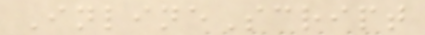InlineScript
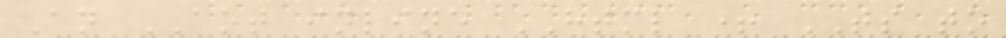An AOT inline HTML + TS to
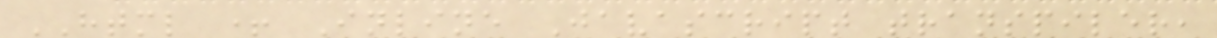HTML + Inline Javascript transpiler,
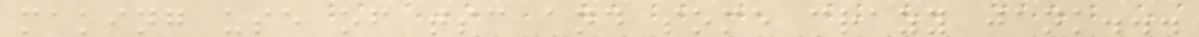making use of tsc and some crazy jank...
